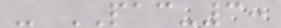- PAC-3:
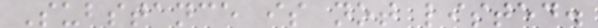Substance is not listed.
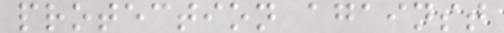protection against
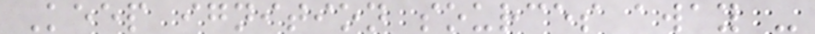Keep ignition sources away -
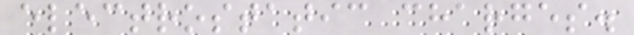electrostatic charges.
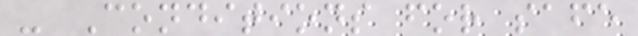- Conditions for safe
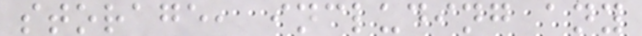storage, including any
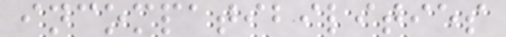incompatibilities
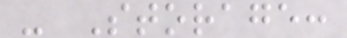- Storage:
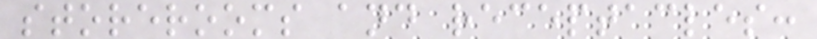storerooms and receptacles:
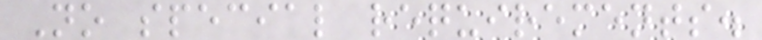No special requirements.
